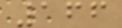166
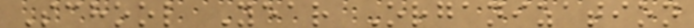School Year Organization
